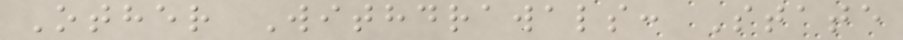Other Withdrawals: State
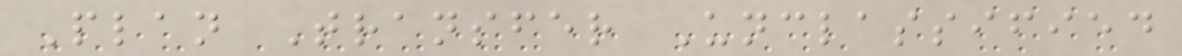Plan Transfer Unclassified
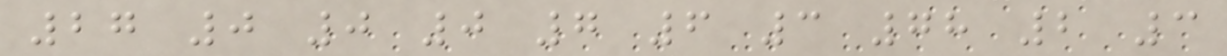27 0 0 0 7 6 3 78 2 3
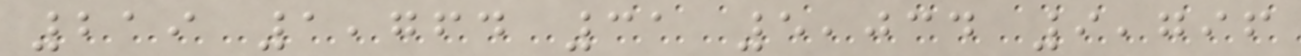219 1,764 31 5,034 9,796
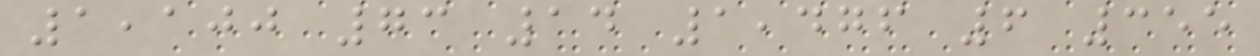1,100 73 14 1,476 6 355
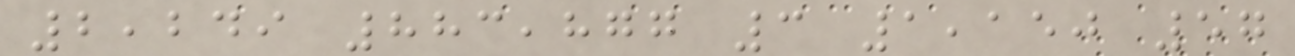2,249 883,877 3 1,150 57
